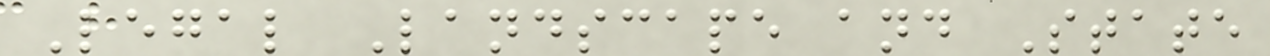Legal Landscape and State
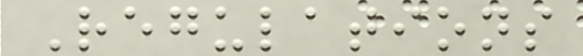Regulations
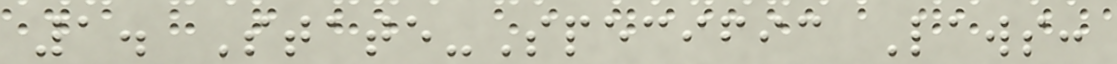1. State-Specific Laws:
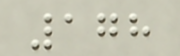178
